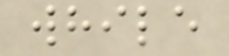while
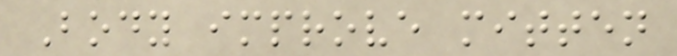Body improve mitten
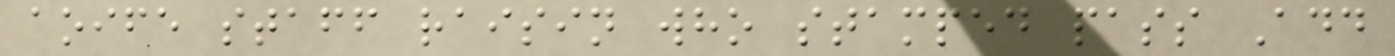aoife staff raisin who stamped pass Add
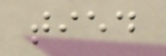tied
